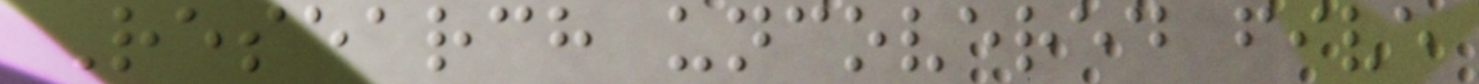Research uncovered five
